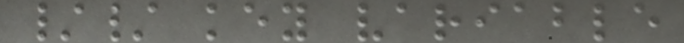// key variable
